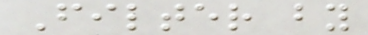Filter by
